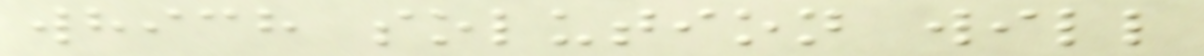which solution will
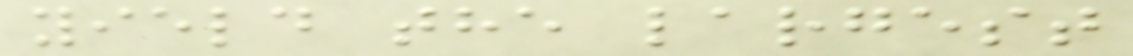yield the largest
